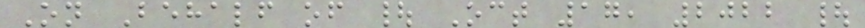On Behalf of | Oct 17, 2022 |
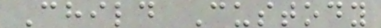Child Custody
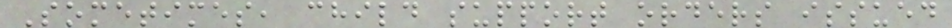Sometimes, child support orders issued
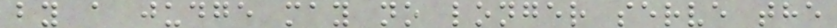by a judge may no longer serve the
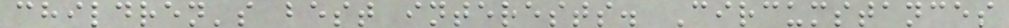children's best interests. Circumstances
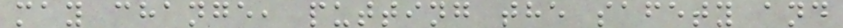may change, putting the safety and
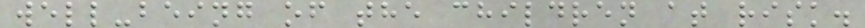well-being of the children at risk.
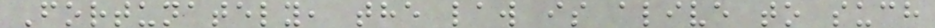Fortunately, the law is alive to such
